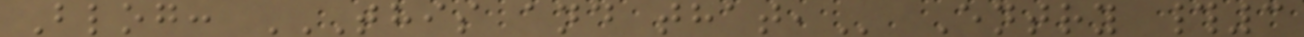Blog: THIS AND THAT, Entry #3
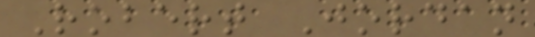Robert Jordan
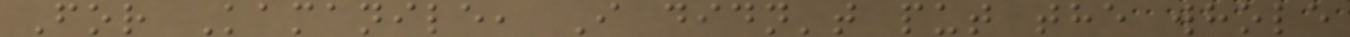For Kamanile, I didn't put the whole
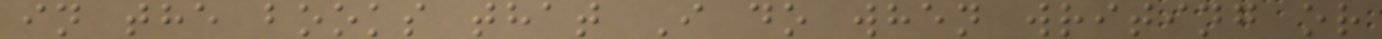in the books that I do when writing or
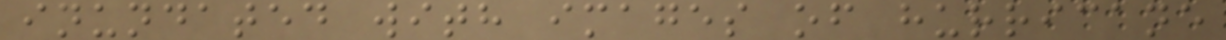inundated with images of hurricane
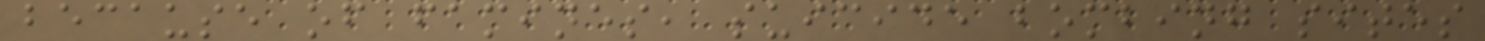because of famines, suicide bombing sites
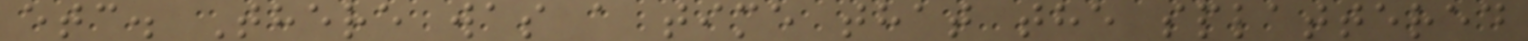etc. There was a time that the splattered
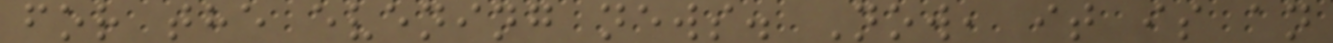for the evening news. Now, it is an
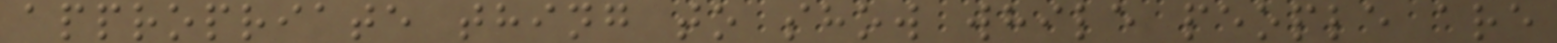appropriate thing to show while people are
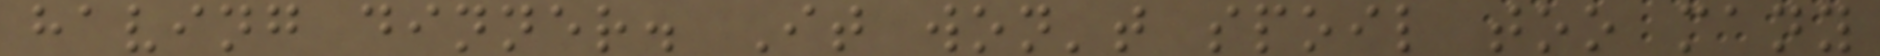having dinner. It won't spoil too many
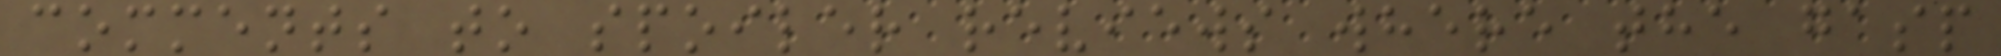comments to spoiler reviews where the gasp
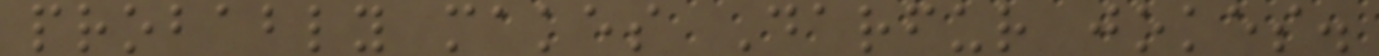probably makes Darfur jokes.
